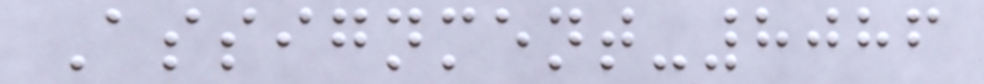Assignment-8086
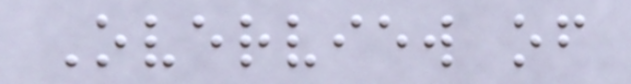Overview of
